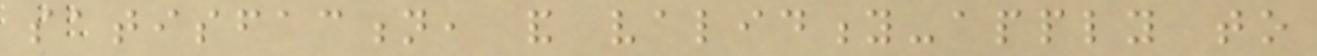satisfaction, and validity-apply to
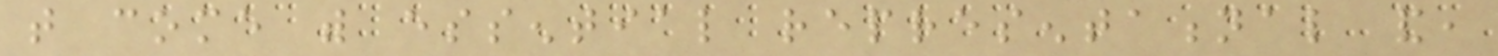that come with essential representational and,
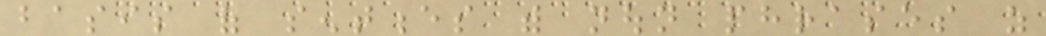basis of sentences with noun phrases as
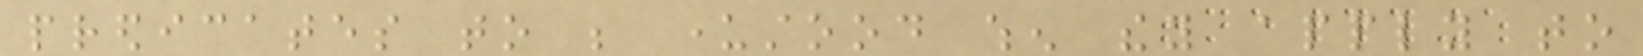predicates to be understood when they apply to
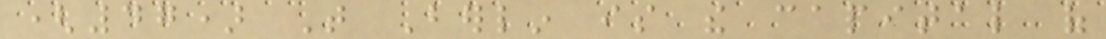(47) That Berlin is the capital of
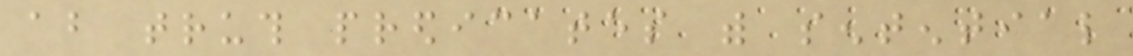about truth predicates with sentential
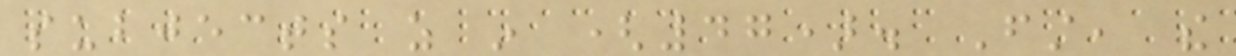subjects as in (47). First, the
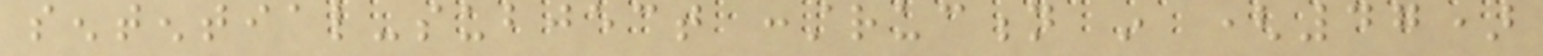sentential-subject construction in (47)
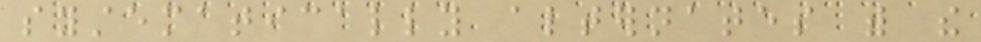systematically alternates with the
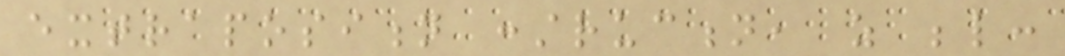extraposition construction, as below:
